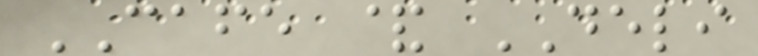CAFE & DELI
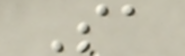Sa
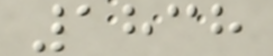1838
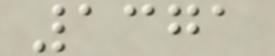1371
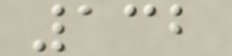132
